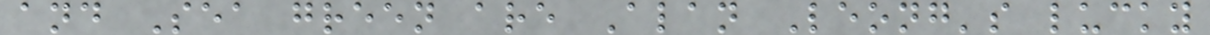and Sea green are Alan Leong's lucky
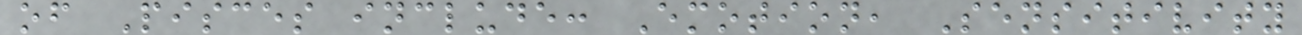of Pisces include: Emotion, Sensitivity
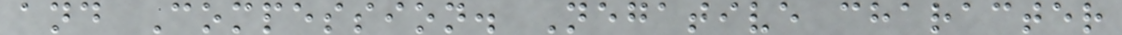and Compession. Negative character
